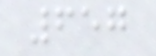657
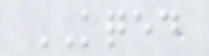KQED
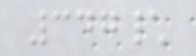347\
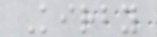Kirby
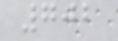702
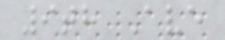9th Ave
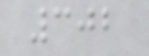302
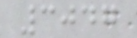3047
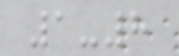1-8
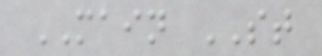MAIN ST
